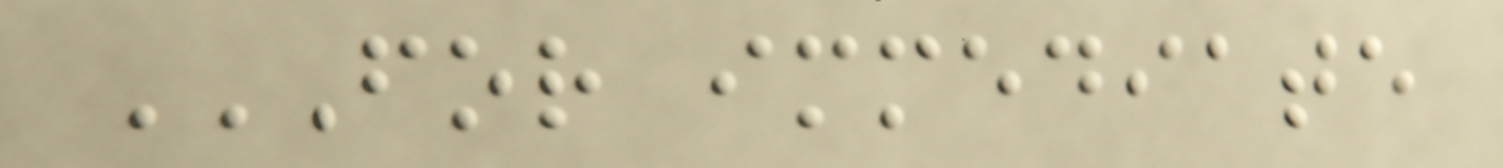FOR IMMEDIATE
